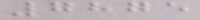7875
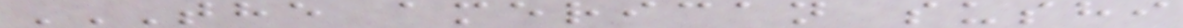THE AMERICAN SUSHI
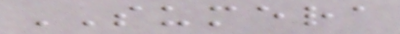SUMERA
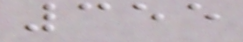355
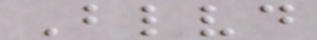Blvd
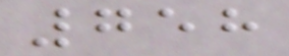758
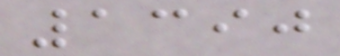1390
